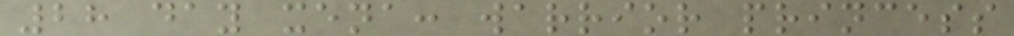28 day xena: warrior princess
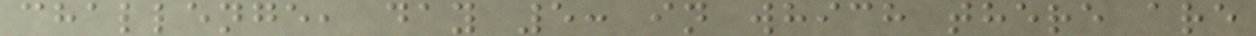challenge, day 5: in which there are
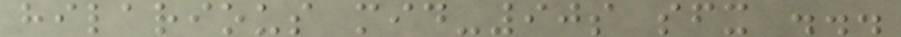hilarious mid-90s sfx ...
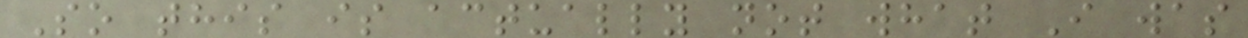So this is actually not what I was
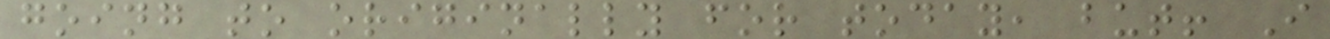going to originally for today, but! I
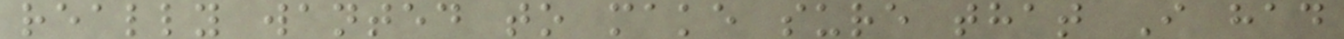really wanted to make sure that I had
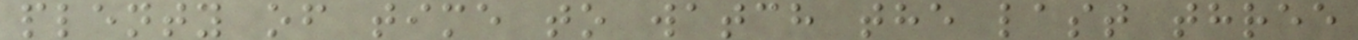plenty of time to watch the last three
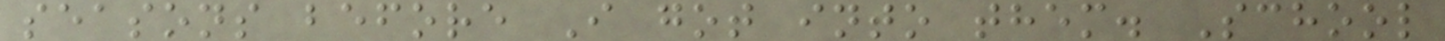seasons before I got into them. School
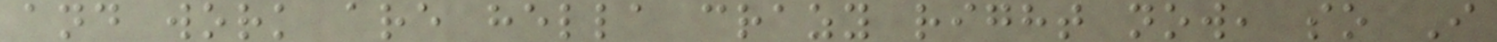and work are hella crazy right now, so I
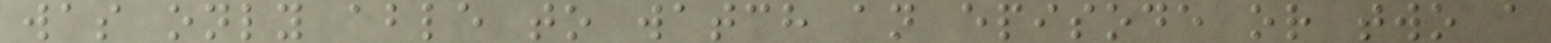was only able to watch an episode or two a
